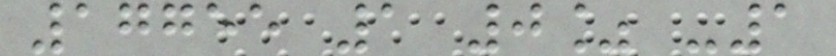17755 1 0% -1
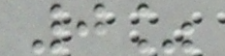0%
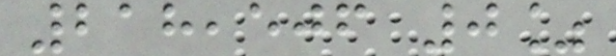218,506 0%
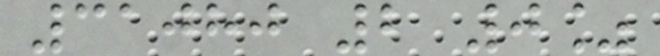31080 2 0%
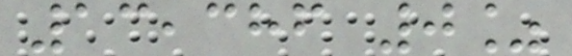13,386 0%
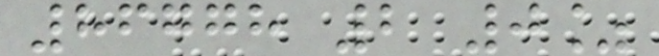86778 2 0%
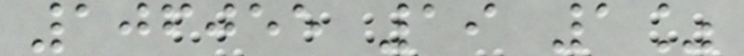106055 19 1%
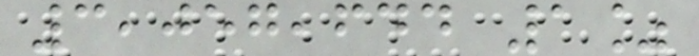3,057,644 1%
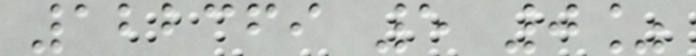122369 5 0%
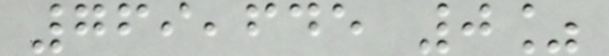769,645 0%
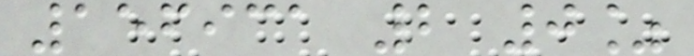156931 2 0%
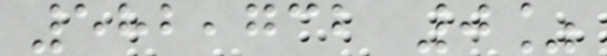582,732 0%
